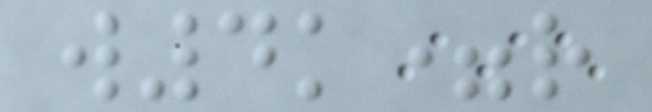w4k=r
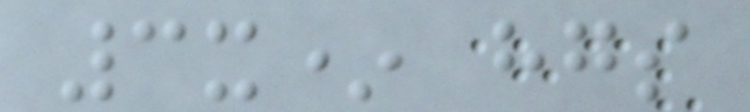3x* hgs
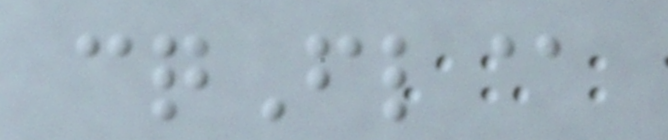cqFl@
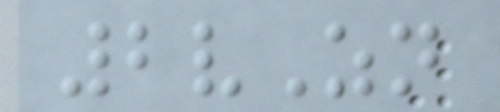2vZn
